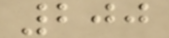200
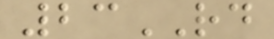23RD
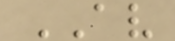AV
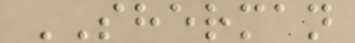SHERMAN
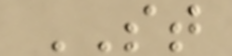ST
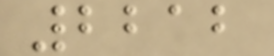2212
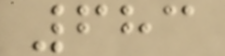683
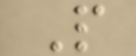P
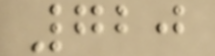720
